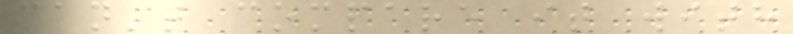can't compare it with
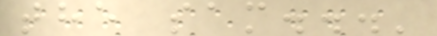the sam...'
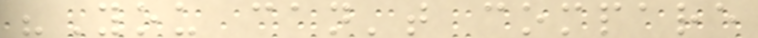"You can't compare
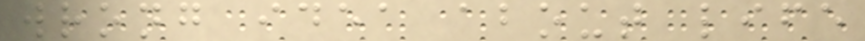wrong idea about life
